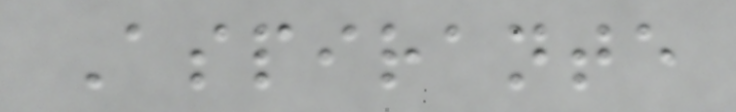Aspirante
